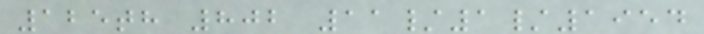125th 802 11/1/1954
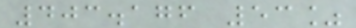403.176 53%
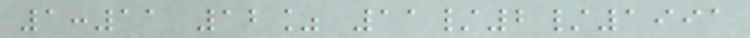1:11 12% 11/2/1991
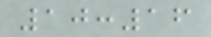10:16
